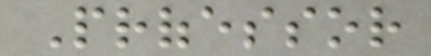Professor
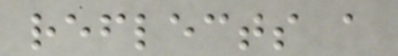reflects a
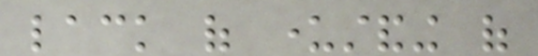lack of understanding of
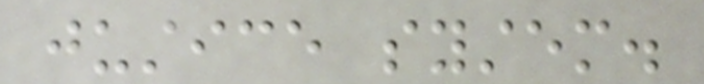justice system.
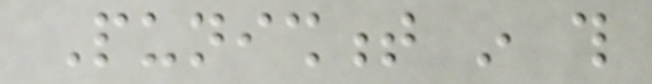Punishment in this
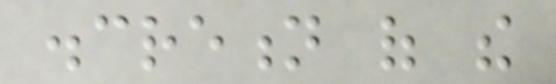discretion of the
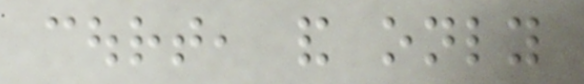court, and only
